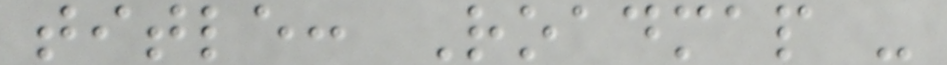title: Roadmap -
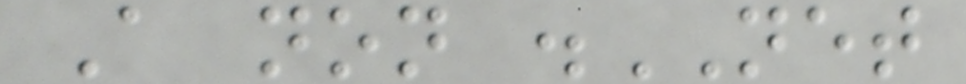A non .NET
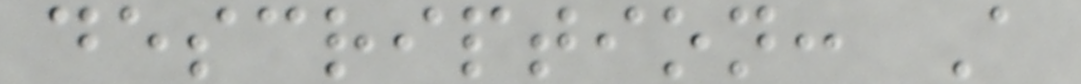description: A
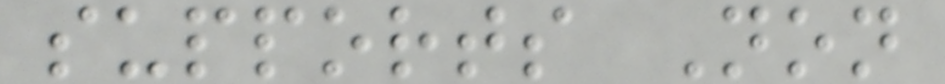supports Non
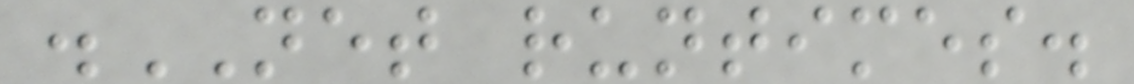.NET runtimes.
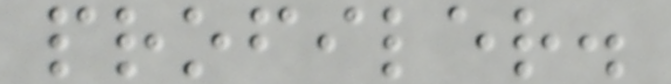profiler.
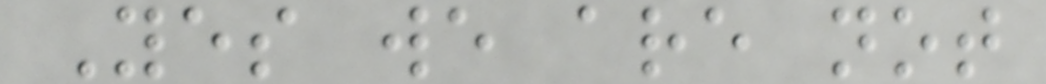Yes we are not
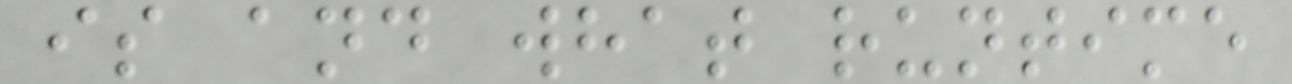is and what runtime
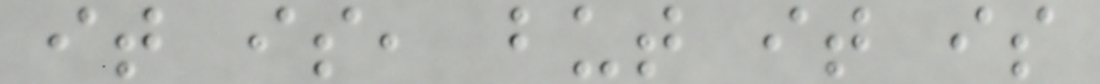it is, but it is
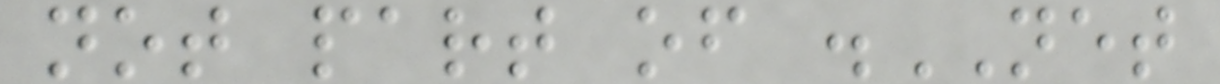not part of .NET
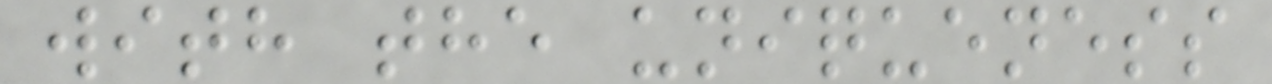with the uniqueness
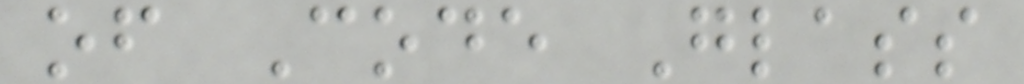of Code Glass
